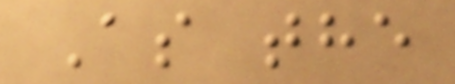As the
